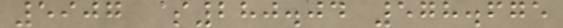5907 $280.04 578.675
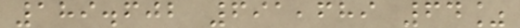189.602 691,689 64%
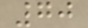70
